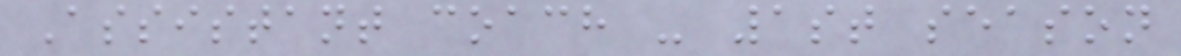Assistant coach - 1st season
